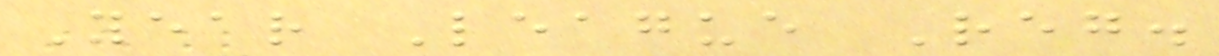Year League Reg.
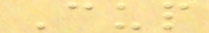Cup
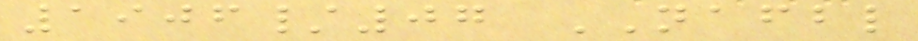1906/07 NAFBL
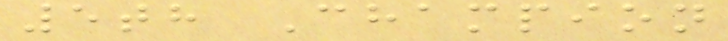5th Champion
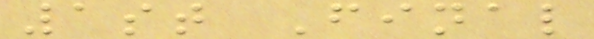1st Final
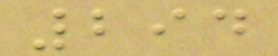294
